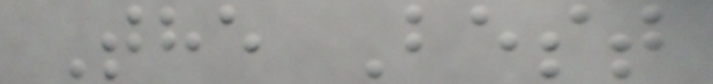The Best
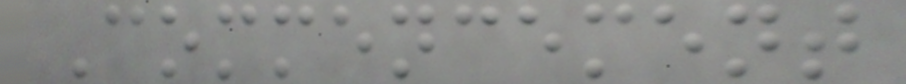Commencement
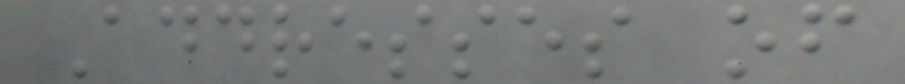Addresses of
